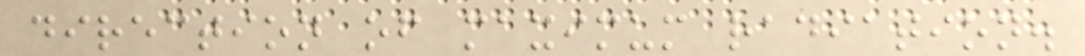direction of maximum radiation.
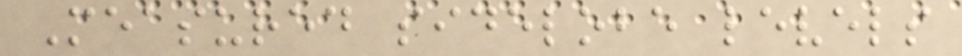Measured sidelobe levels
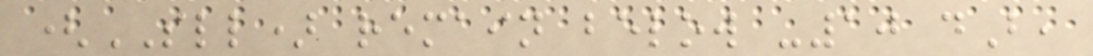(SLL) remain below -10 dB,
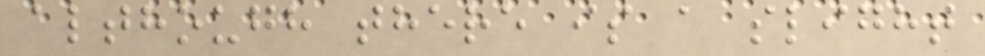although there is a slight
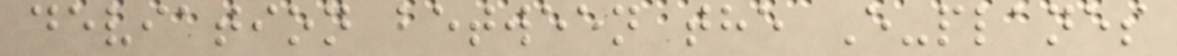deviation between the E-planes
